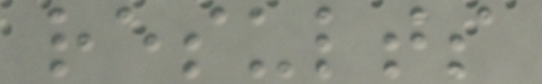results
